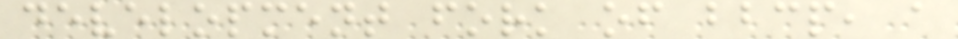development fork of bbcp, a
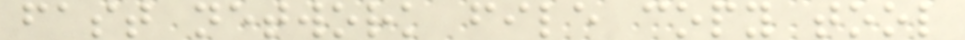fast network file copy tool
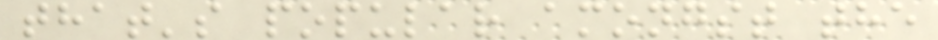that's popular amongst the
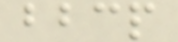bbcp
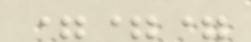===
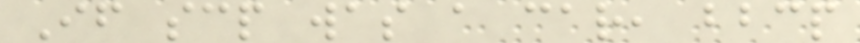If scp was a car, bbcp
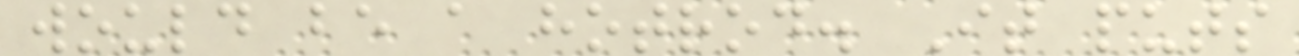would be a hotrod. It puts
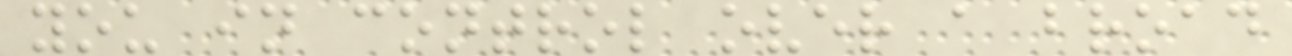you in control over a broad
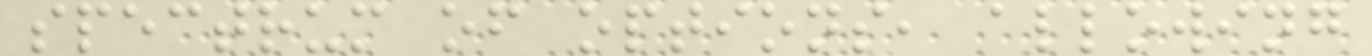spectrum of options, allowing
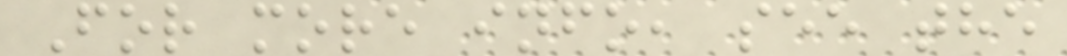For more info, see the
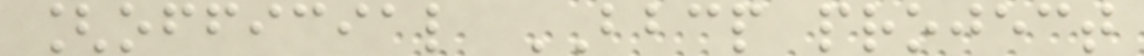[official BBCP project
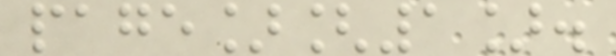page][1].
